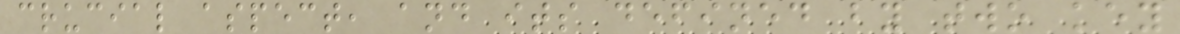crucial aspect, and its defined by two key
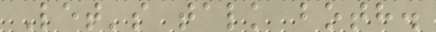Let's talk both.
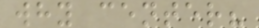why center?
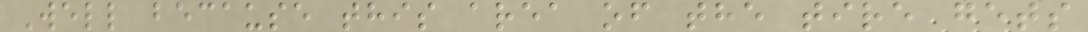Well because this area of the tire gets
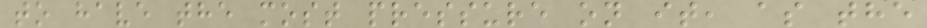to have the most pressure on it, as the
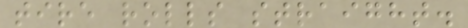tire rolls straight.
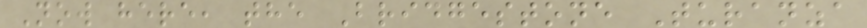Now here, the Bridgestone Turanza
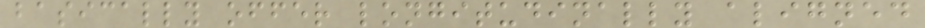basically offer longitudinally aligned
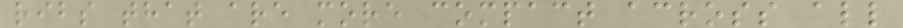ribs that are more compact across all
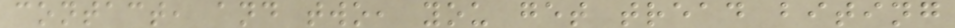contact, and two, you get tread biting
